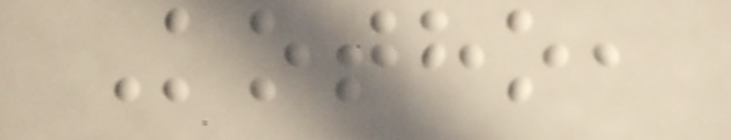Kotho,
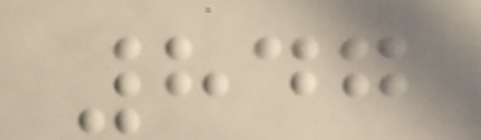847
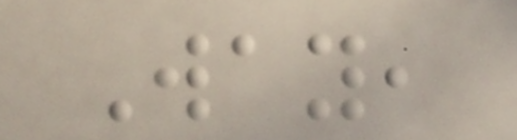Way,
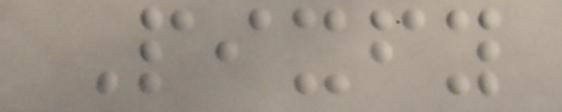Pixfy
